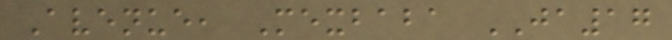Avenue, Mexbaba JA17
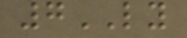7LY
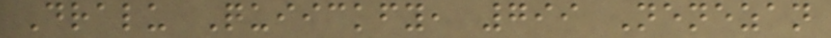Dralu Quiickfy, 799 Nenezan
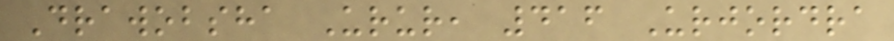Drawobsha Urur, 416 Urjordra
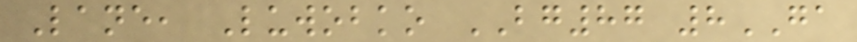Lane, Luwobko BG87 8GA
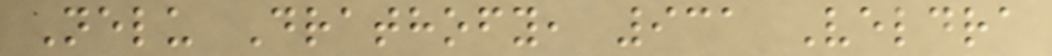Nelu Drathofy, 931 Veldra
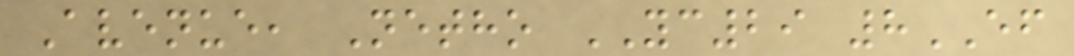Avenue, Netho YC29 8EF
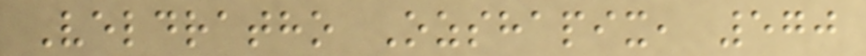Veldratho Ozshapix, 570
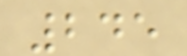245
